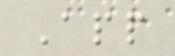App
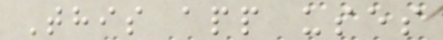This app uses
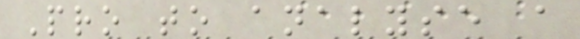Pro to analyse a
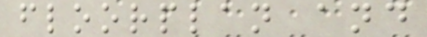floorplan and
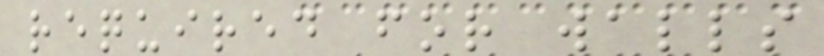required for walls
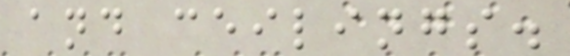and ceilings.
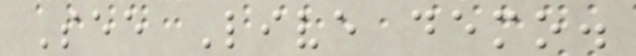See Live demo.
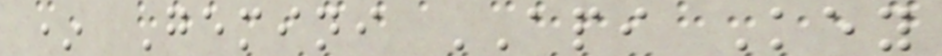* Gemini API Key
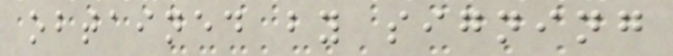obtained by signing
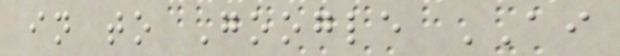in to Google AI
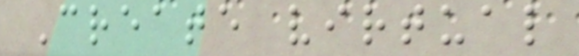Create virtual
